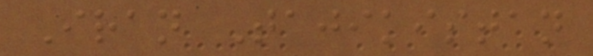Iran Tajikistan
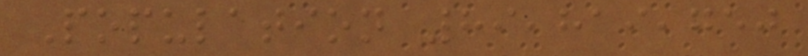Population 89,819,750
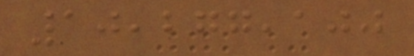10,277,100
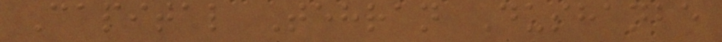Capital Tehran Dushanbe
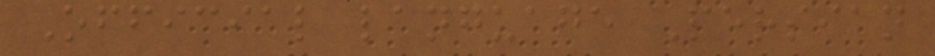Official language Persian
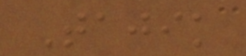Tajik
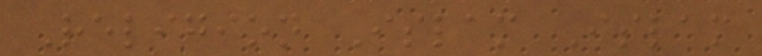Religion Islam Islam
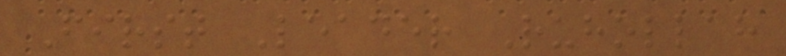First Leader Ruhollah
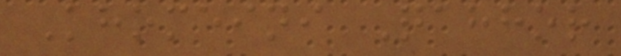Khomeini Qahhor
